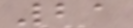21
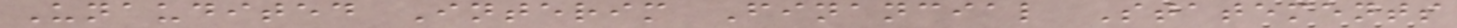Unaudited Interim Financial Statements
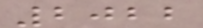2022
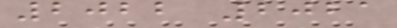2022 2021
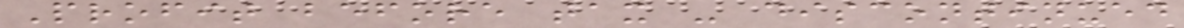Profit before tax - discontinued
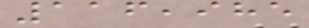116,985
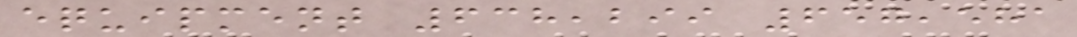equipment 638,299 657,581
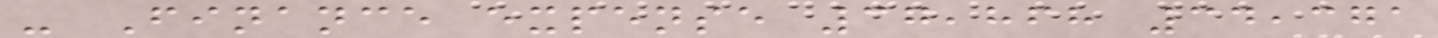- Finance expense 37,868 34,371
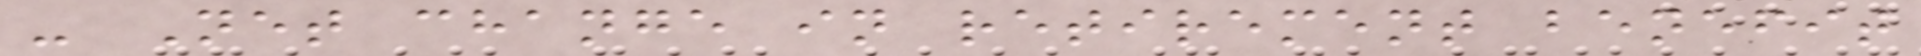- Net change in retirement benefit
